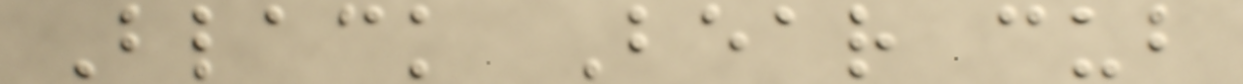Black Bear cub
